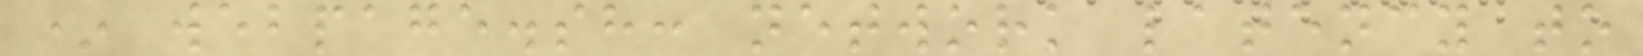* webpage.sh: network latency to
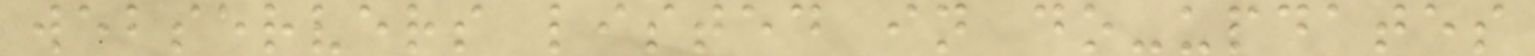webservers listed in do-updates
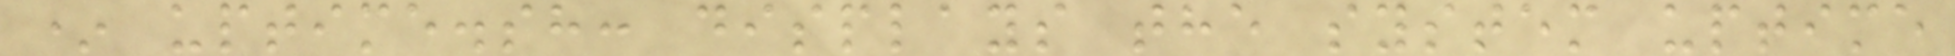* uptime.sh: displays the system uptime
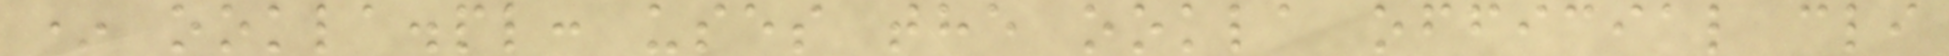* ookla.pl: uses the ookla official cli
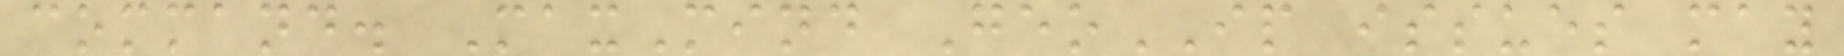command. MaxMind GeoIP issues may
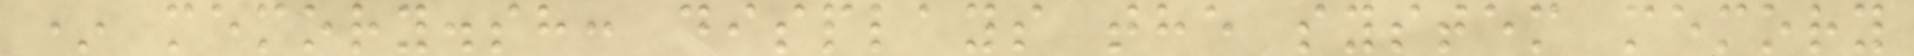* memory.sh: displays the system memory
